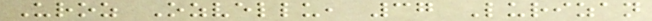Uroz Ozvellu, 37 Lurizan
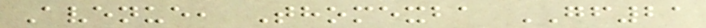Avenue, Thomexba GF21
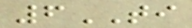6TI
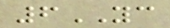6YC
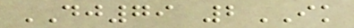DJ79 2IK
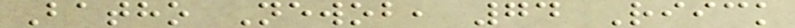Batho Newob, 74 Riick
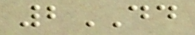2DD
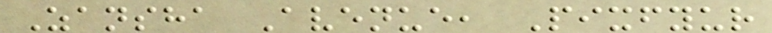Zansha Avenue, Pixfyur
